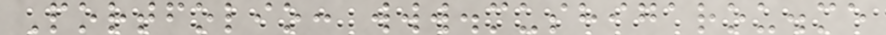Portfolio: www.mushigarou.me
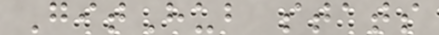GitHub stats
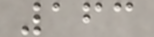163
